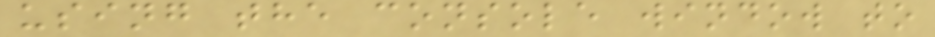using the console window to
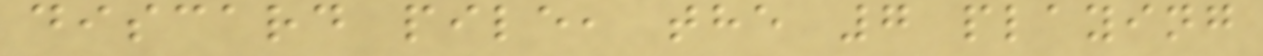discard pile, the 7 playing
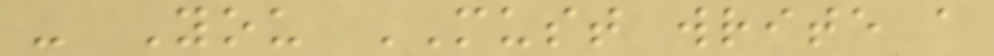- You MUST write a
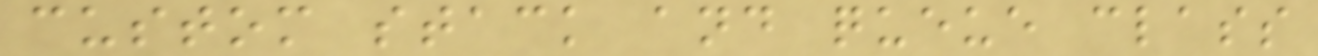custom stack and queue class
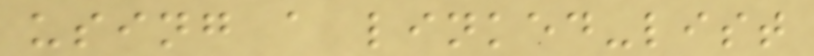using a linked-list
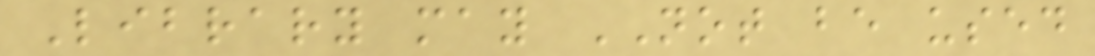Library may NOT be used
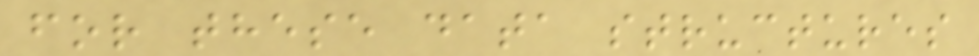for these data structures
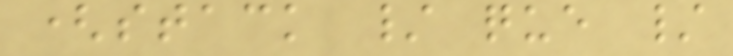(stack / que /
